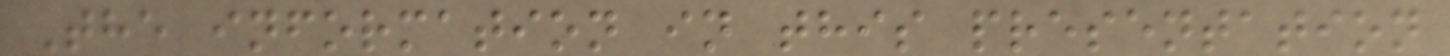The information in this presentation
